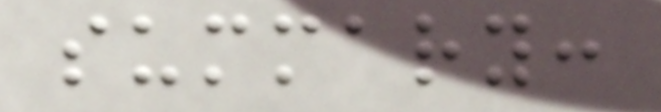summary:
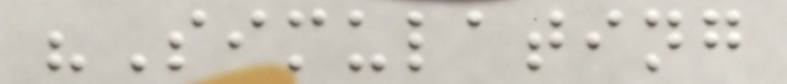"Simulating
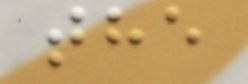the
